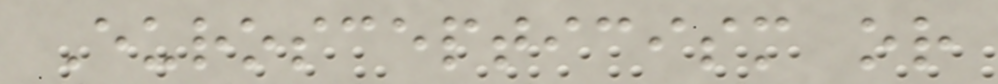Euroscepticism or
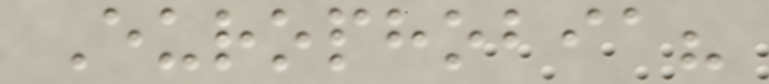Europhobia?
